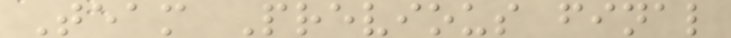Team Previous final
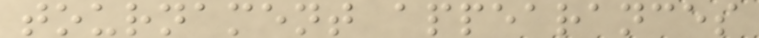tournament appearances
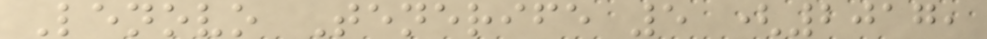Lenovo Tenerife 5 (2017,
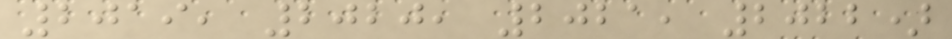2019, 2020, 2021, 2022)
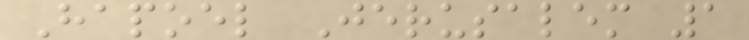Hapoel Jerusalem 1
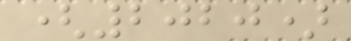(2020)
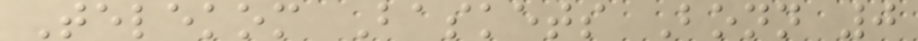Telekom Baskets Bonn 0
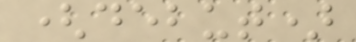(debut)
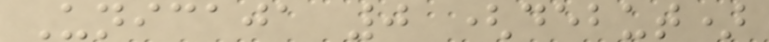Unicaja 0 (debut)
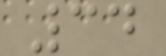34
